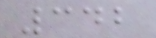342
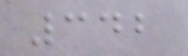342
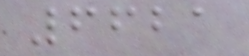6621
